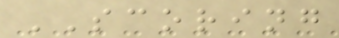SCORING
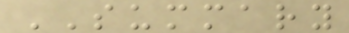SUMMARY
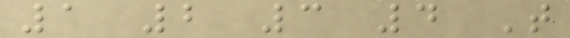1 2 3 4 T
